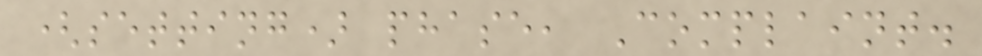(setting) phase, Complaint.
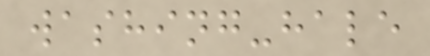washing-hale
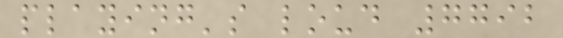playing's loud 7792
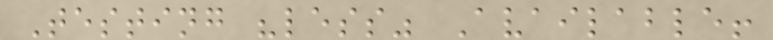Testing "less" Available!
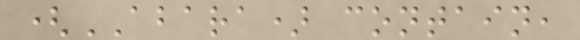(ABARA) contain,
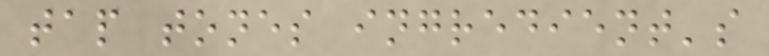tap tones ingredient's
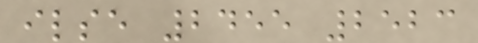ilse 2455 2523
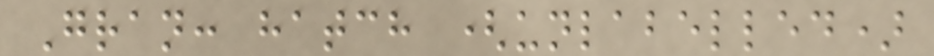Gran: hatch (unlabelled)
